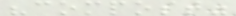"compost"
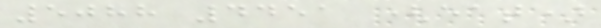5088 4451 (eat)
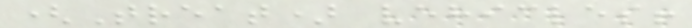(Treat) vehicles!
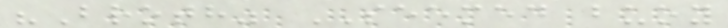"Broth" SEEMED buoy
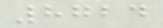8724
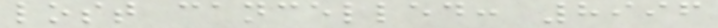lost cancelled: 8996
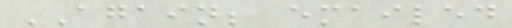AGAIN; emailed
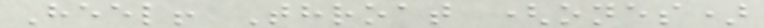Heel! Throat (ones)
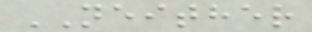NEITHER
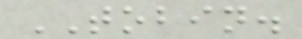TOBIN.
